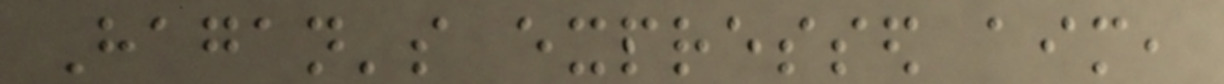Hagan's expressed aim,
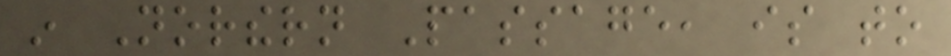in Northern Passage, is to
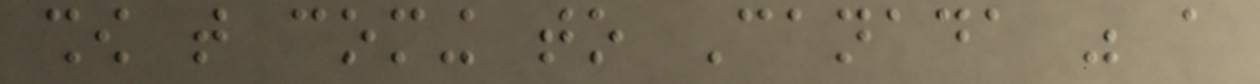show that coming to Canada was a
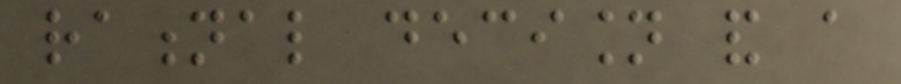rational decision and a
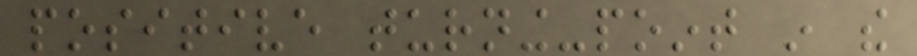positive turning-point in the
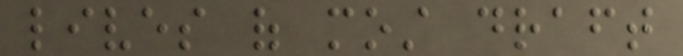lives of most draft
